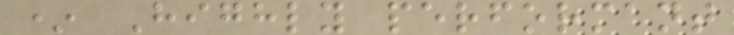* Highly performant
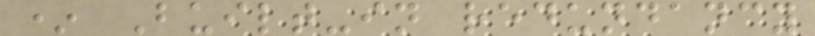* Built-in redundancy
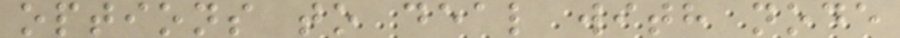options to deal with node
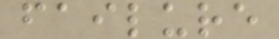failure
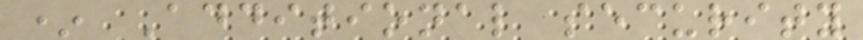* Additional security
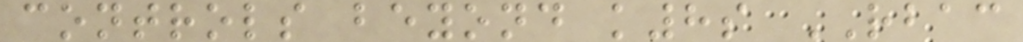controls beyond k8s RBAC
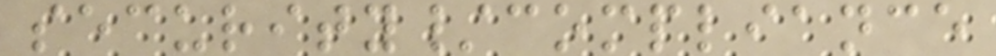security/compliance
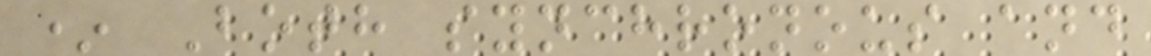* Both synchronous and
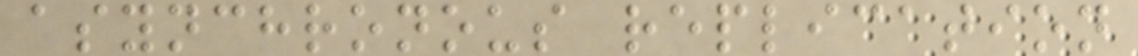asynchronous replication
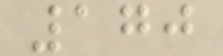170
